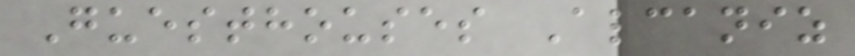Guesthouses Alcaniz
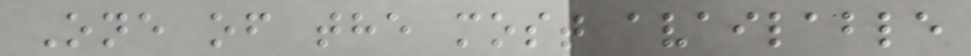One of the most available
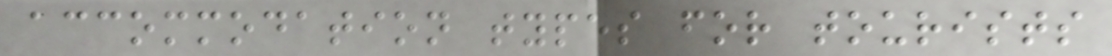accommodation types for tourists
